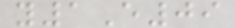y1E09
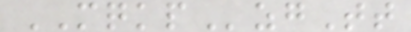MQKPzgTt
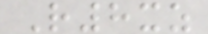R8xz
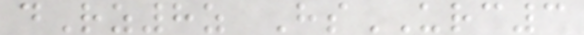dRz8z HsURC3
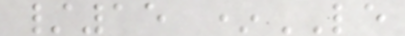/15 *LE
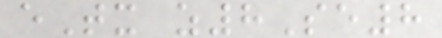eTx z8Se8
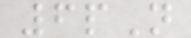6pN
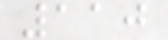110
